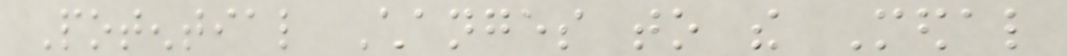Potential Changes to the Medal
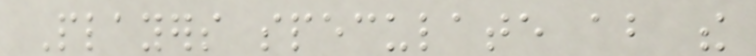Players speculate about the
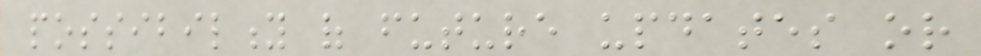possibility of future updates or
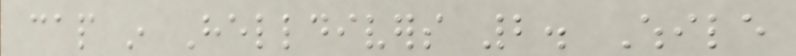cap in Helldivers 2. While
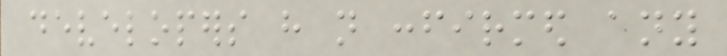developers have not confirmed any
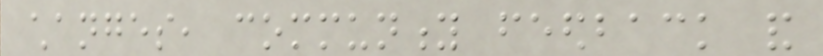changes, community feedback and
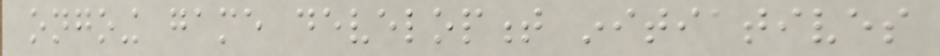ongoing game development initiatives
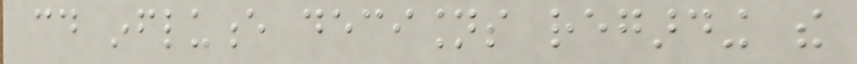could influence decisions regarding the
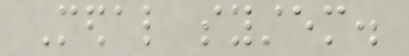Medal system.
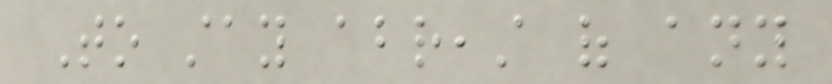To stay abreast of any
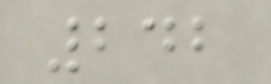242
